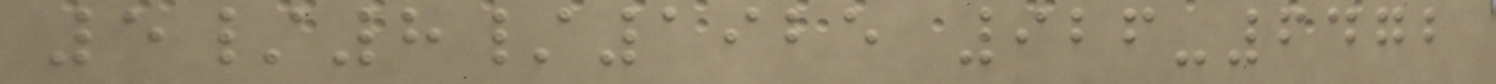5/8/1925 926-6472
